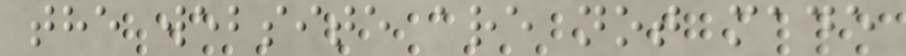the website are not made
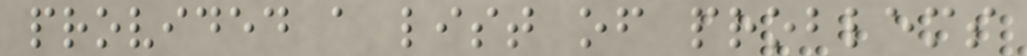provided a list of problems
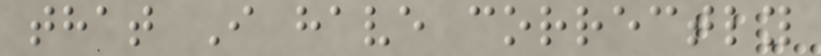that I have correctly
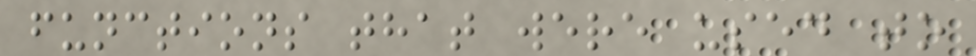functions that were used to
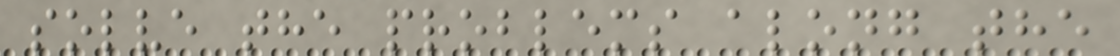solve the problems along the
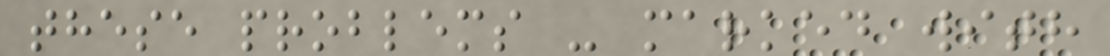these problems - marked with
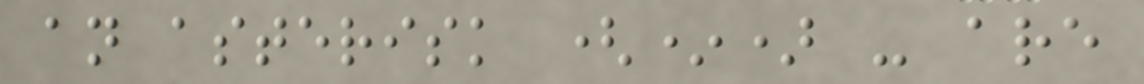an asterisk (*) - are
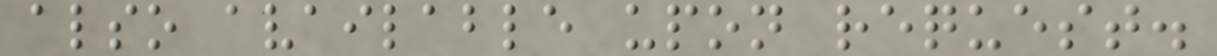also available upon request.
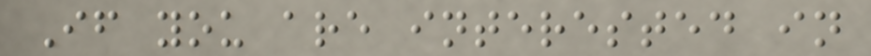If you are interested in
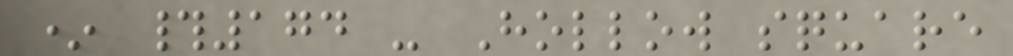* #174 - Hollow square
